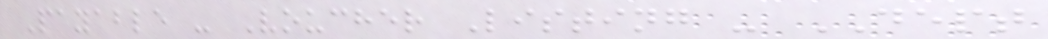Payable - Voucher Listing - DEPT
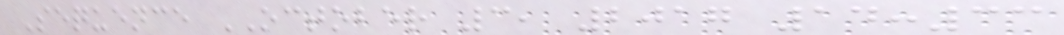Sequence OCTOBER 3, 2017 14:33
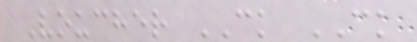Voucher CK CK
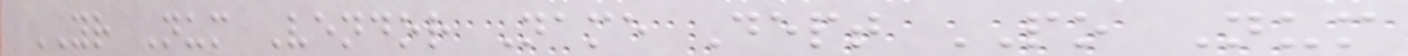YR Num Vendor Name Dept PO Num
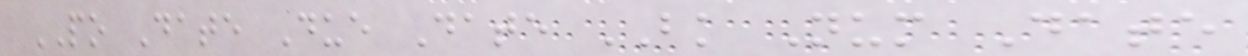PO Date Due Date BK Num Date
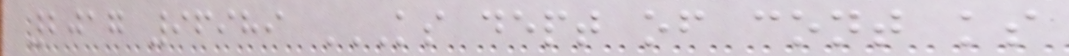2017 96989 KS DEPT OF CONT KS
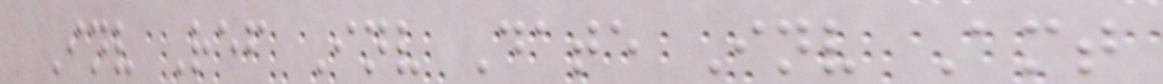Inv Ref Inv Date Inv Amt
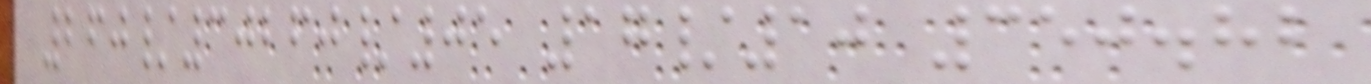260/30260/05 17/10 350.82
